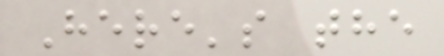Here's the
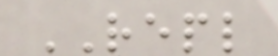REPL
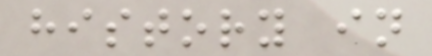history in
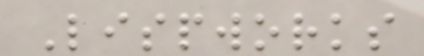Lispworks
